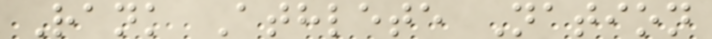Rank Athlete Nation
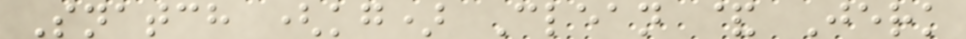Snatch (kg) Clean & Jerk
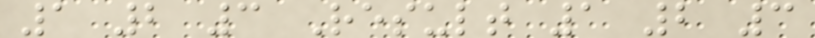1 2 3 Result 1 2 3
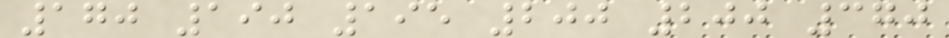170 190 195 200 200 370
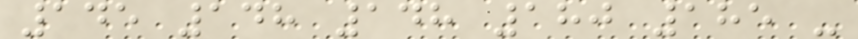145 148 148 180 185 -
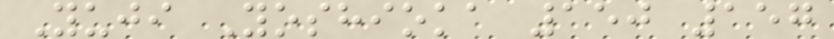Yuji Yoshioka 150 157
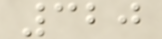320
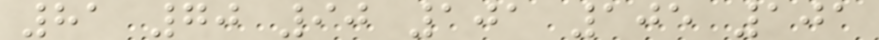81 70 90 101 105 101
